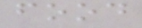food
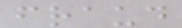fraud
